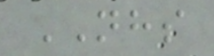NHS
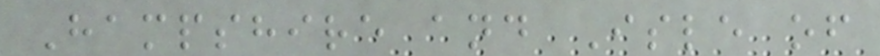Hampshire and Isle of
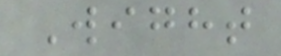Wight
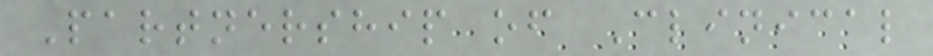Partnership of Clinical
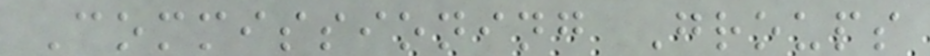Commissioning Groups
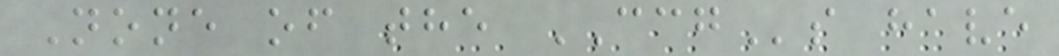None of the CCGs have
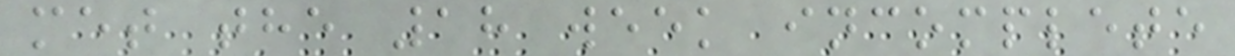met the 18 week incomplete
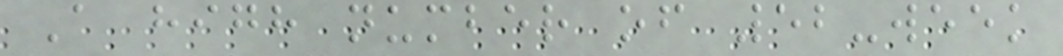A high number of 52-week
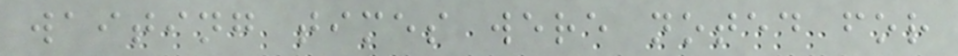waiting times were noted for
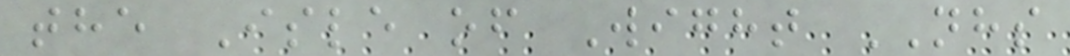the Isle of Wight NHS
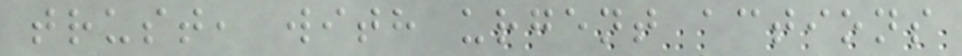trust, with urgent actions
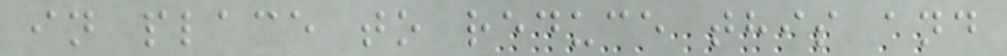in place to reduce this and
